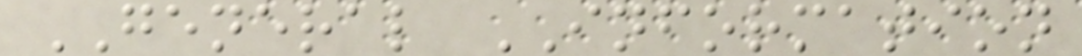GENERAL INFORMATION
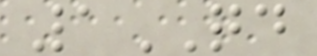1QD
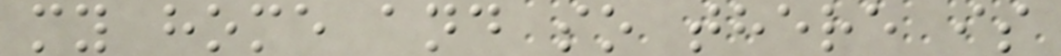my home and so there is
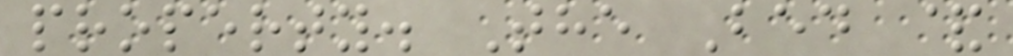property. The Bed &
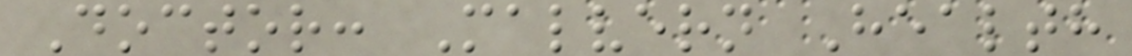Doctor: Malvern Health
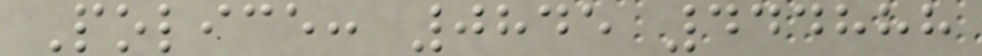Police: 0845 444888
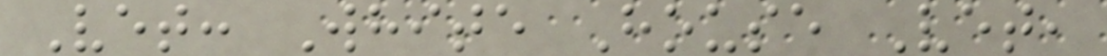Vet: White House Vet,
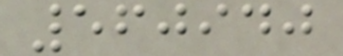560940
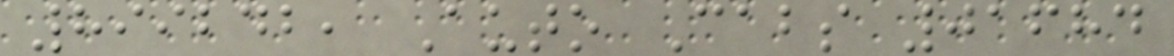899242, Auto Cabs 01684
